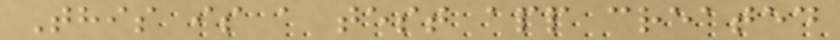This is a test app created
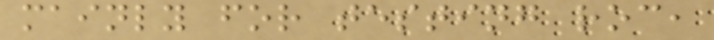mainly for testing roc,
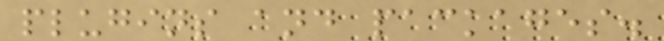plugins and packages.
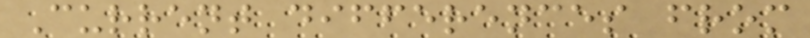Current differences from
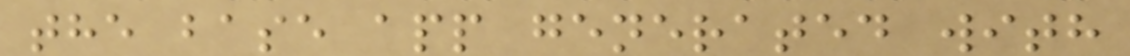the base app generated with
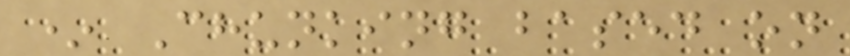* Chunking based on
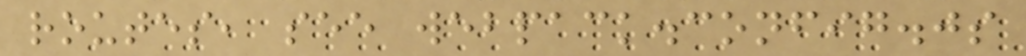routes, see webpack.config.js
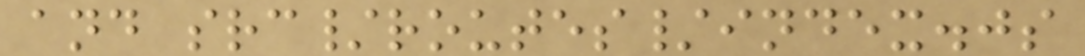and src/routes/index.js
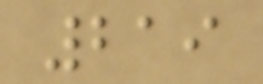219
